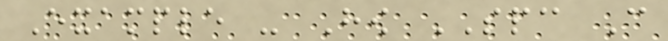Example - How SPC Can
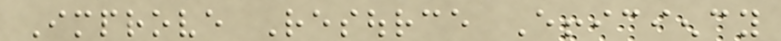Improve Resource Efficiency
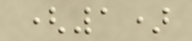(1)
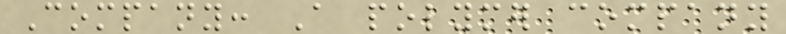Company: A polymer company
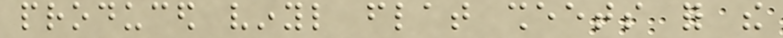produced vinyl flat sheets for the
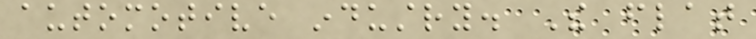automotive industry. The flat
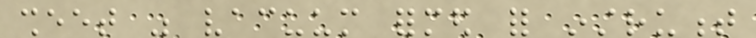sheet was vacuum formed for instrument
